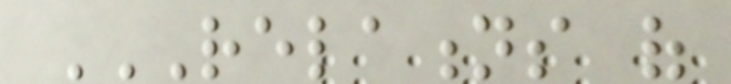RELATIONS OF
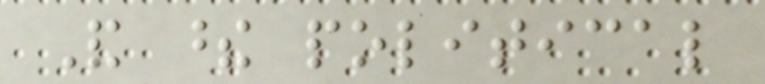And these political
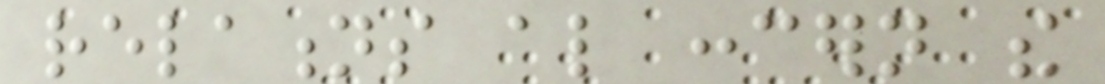relations also concern the
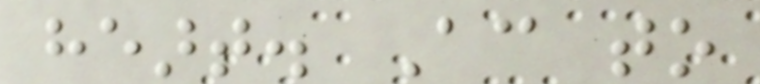heart. According to
